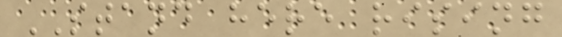STAND here rising
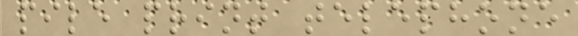pile print telephone
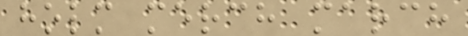holm merch march
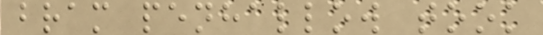bram penhallow took
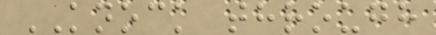KNOCK through
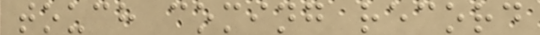touch coming record
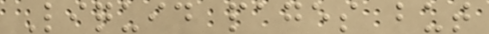Liquid pages but
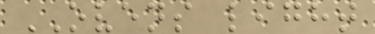OVENS light
